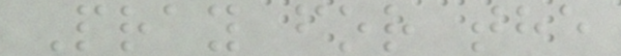Pray for the
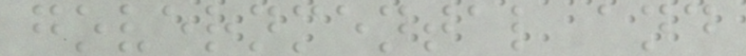governmental and
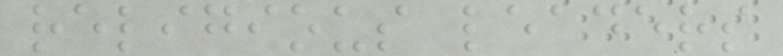religious leaders
